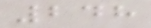248
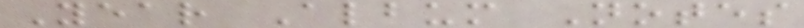Year Album Notes
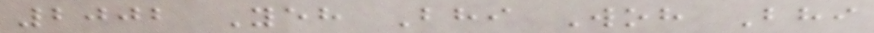2002 Yeh Bhi Woh Bhi
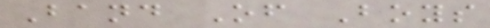Band Of Boys
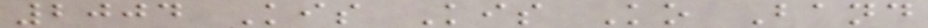2004 Kis Kis Ko Band
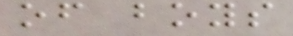of boys
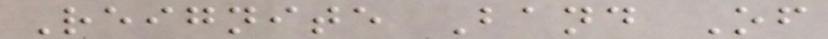Reignite Band Of
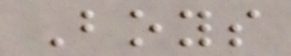Boys
